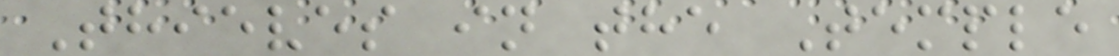Thieves in the Temple
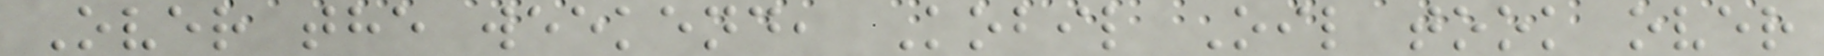Over the weekend, Kobil Oil took over
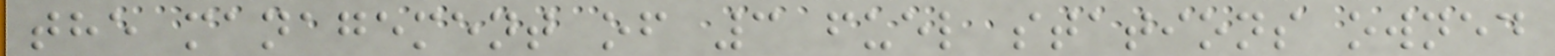the management of 3 fuel stations owned
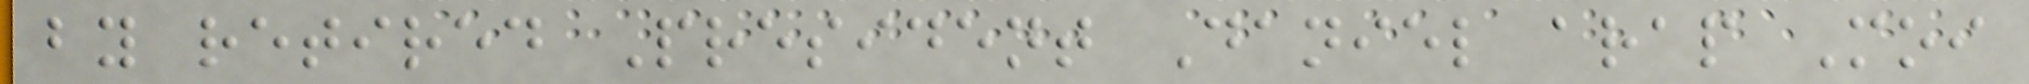by retired President Daniel arap Moi
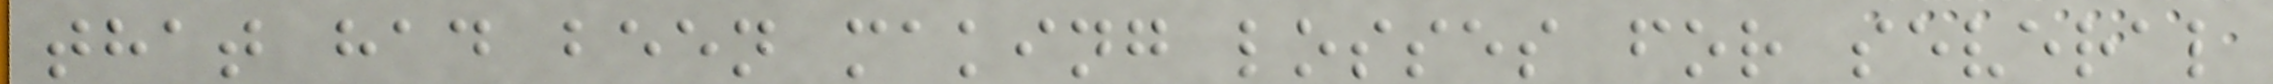that had been making losses for several
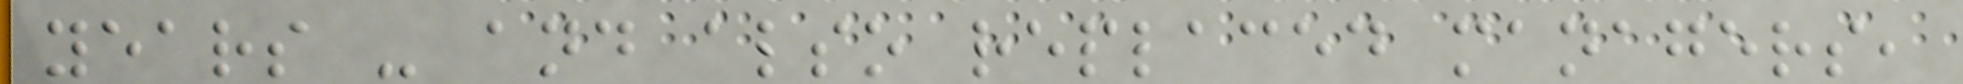years - and also replaced managers,
